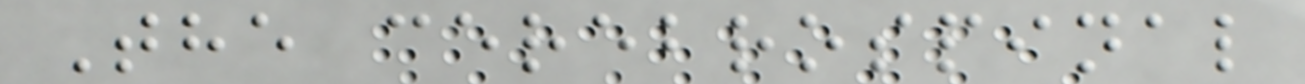The cerebrospinal
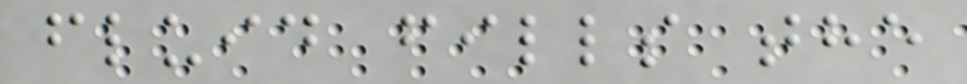fluid fills the
